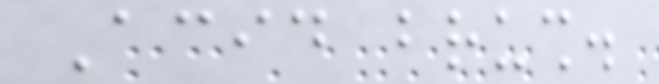Acid brush.
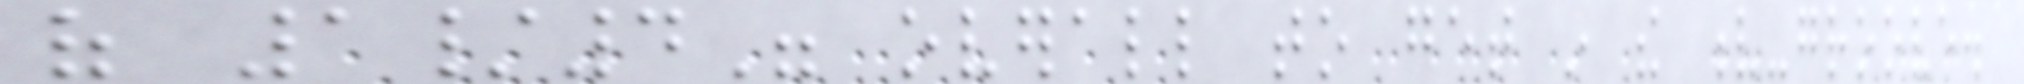of 1/4" overall to get in the v-groove.
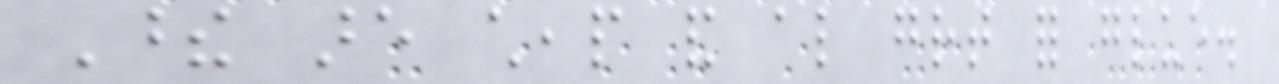These are cheap and also great for glue.
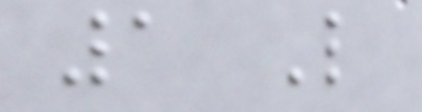1 Like
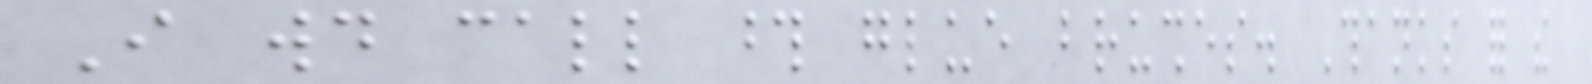I would call those glue brushes. Thanks for the
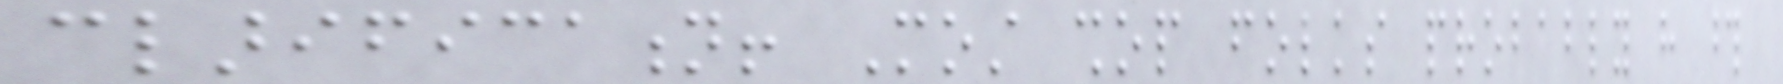clarification! Most shop folks probably have those
